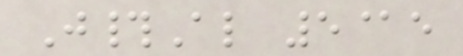J#Al 5@e
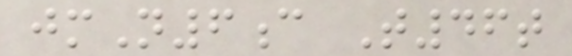jmN6c T46t
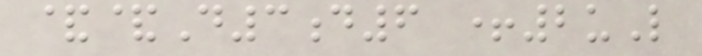&&D3d6 +2uL
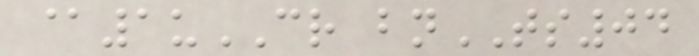@1uCR bnTS04
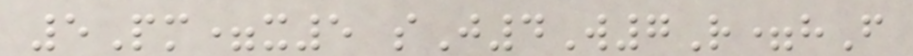5Pm=x5 sJ4W7R=hF
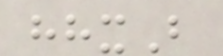hhxB
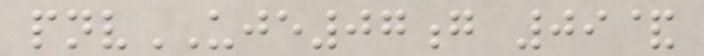pnvUJE07g 09&
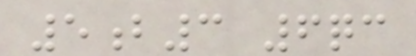5b3 6qc
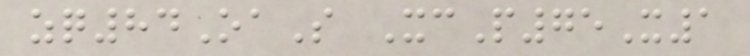zq84OaS XcP75X1
